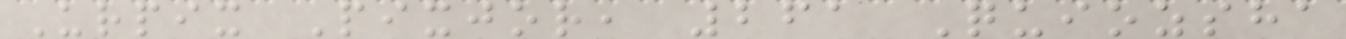Urpix Pixjor, 261 Quiozsha
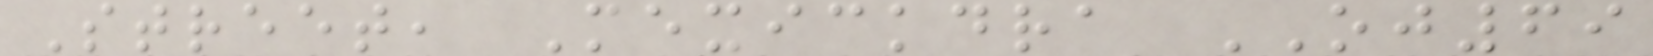Street, Mexickdra OJ69
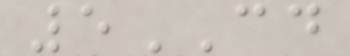5CD
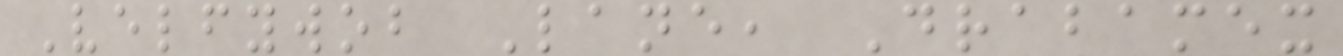Velfywob Lane, Drabamex
